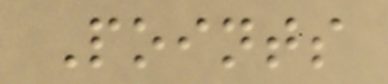Points
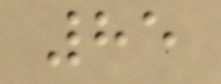85
